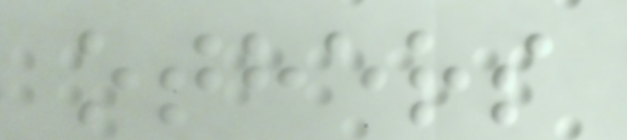others
